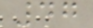47
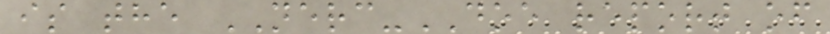is the NERC-DOE report of
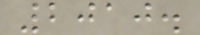2010.
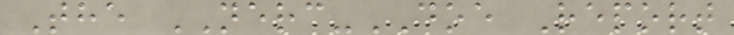The NERC-DOE Report
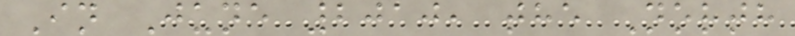In June 2010, the North
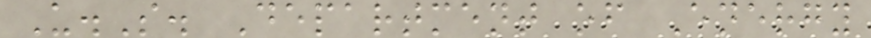U.S. Department of Energy
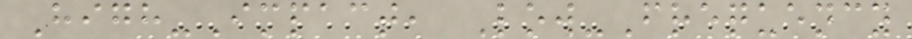High-Impact, Low-Frequency
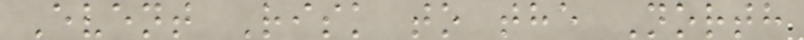Event Risk to the North
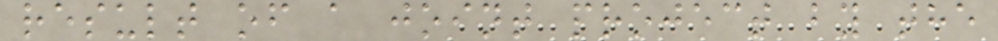result of a joint project by the
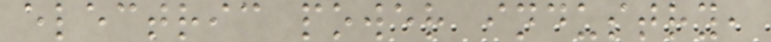electric power industry,
